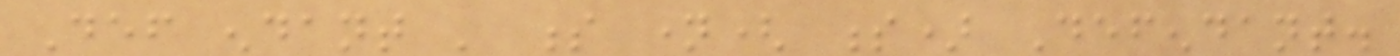Def endant ' s name( s) Defendant.
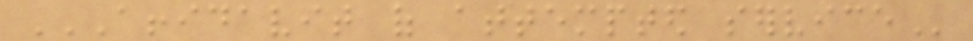AFFIDAVIT OF ATTEMPTED SERVICE
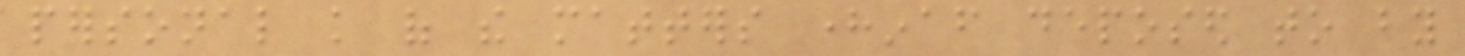personal knowledge of the matters hereinafter deposed to by
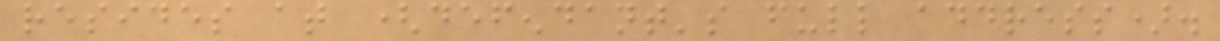resides at (defendant's full address).
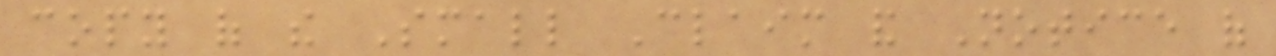copy of the Small Claim and Notice of
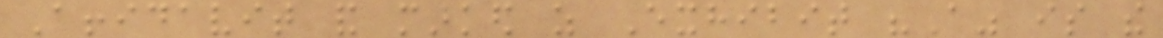Affidavit and marked as Exhibit "A" is the
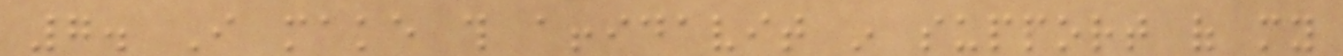7. I make this affidavit in support of my
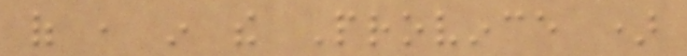of , in the Province )
